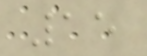15
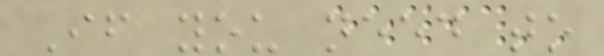If you need to
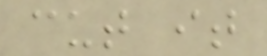cut it
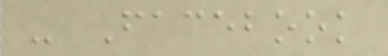- Facebook
